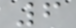6
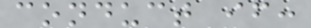conduct if:
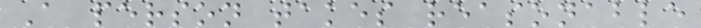A person takes reasonable
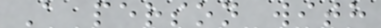A person with
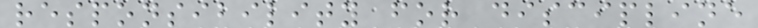responsibility for discipline
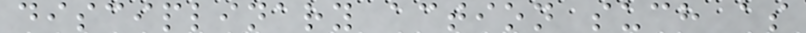disciplinary action such as
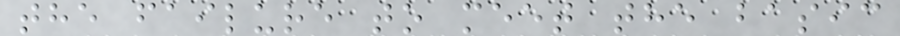the failure to meet the basic
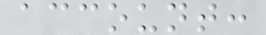account:
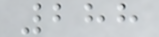288
